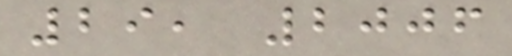29, 2006
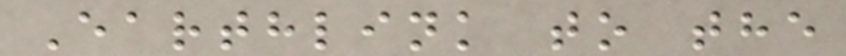Earthlink to the
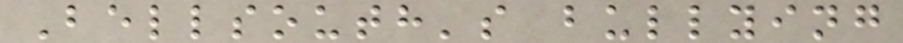Bellsouth's bullying
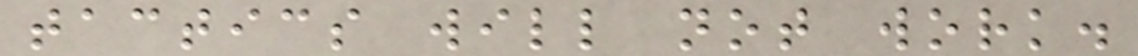tactics will not work.
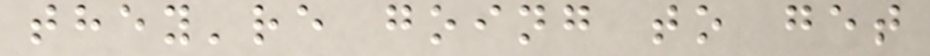they're going to get
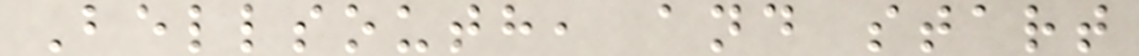Bellsouth, and start
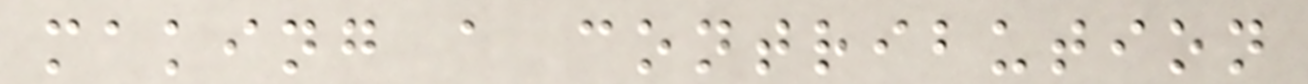making a contribution
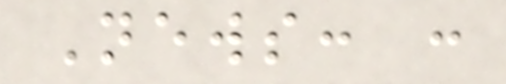News: :
